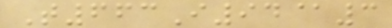T663I94@3
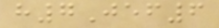h7Jef6
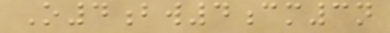O4bw4cm3n
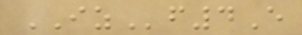IZf4E
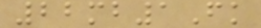22mb1Fk
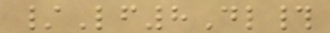/Lf8Dl#
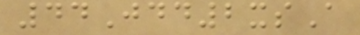44Jdd2xsA
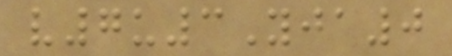v7u3Yja0
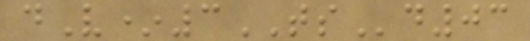dV*3TSd03
